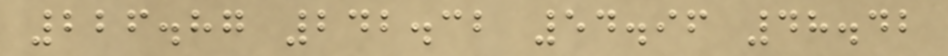226.87 242.32 54.96 48.42
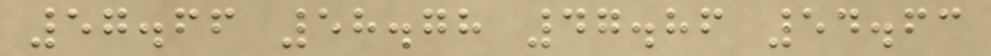57.66 58.78 47.86 54.63
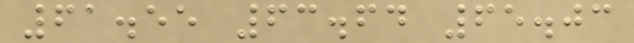61.55 63.64 65.03
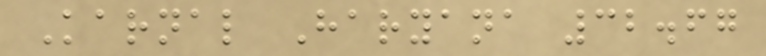Karnal Haryana 32.67
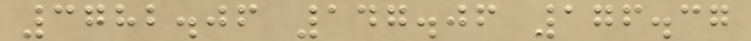3782.06 147.06 176.37
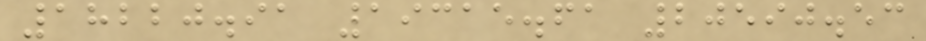18220.91 19315.61 20590.53
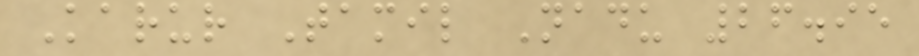Karur Tamil Nadu 26.95
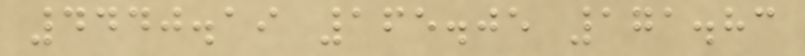4440.19 165.05 171.83
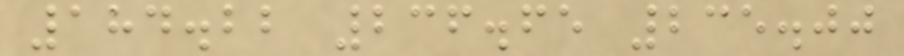184.22 236.65 235.00
